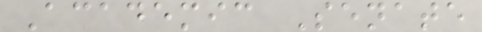Academic Senate
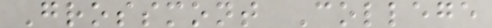Grossmont College
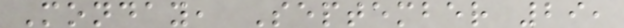Monday, September 29,
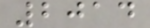2014
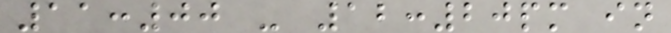11:00 - 12:20pm in
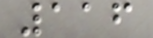116
